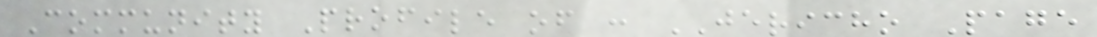Community Profile of : JERICHO Page
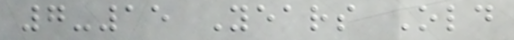7-15 Years Old
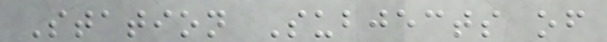Station Subjects of
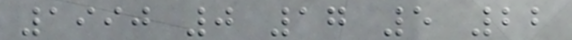1990 0 17 5 22
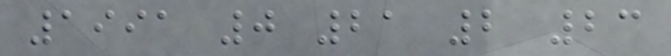1991 0 21 2 23
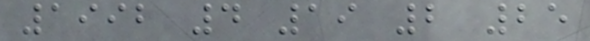1992 4 19 2 25
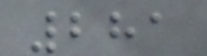281
